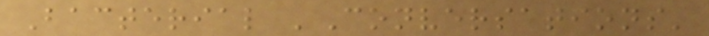Bacterial 'Conversations'
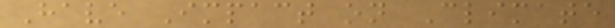Have Impact on Climate
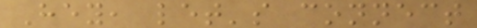Hey, let's connect
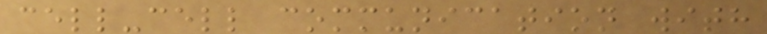cell-cell communication with
